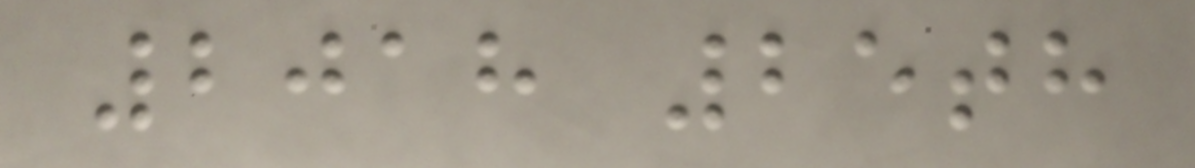2018 25th
